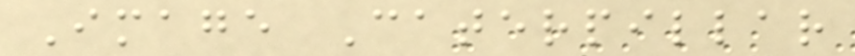Image Caterpillar
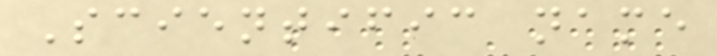Scientific name
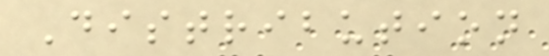Distribution
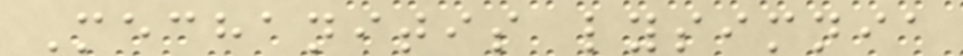Mechanitis lysimnia
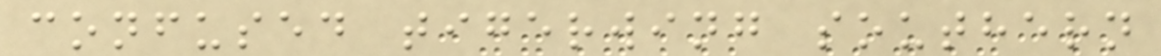confused tigerwing southern
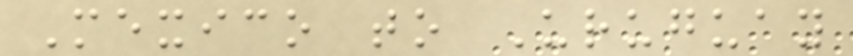Mexico to Uruguay
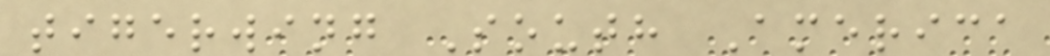tigerwing South America
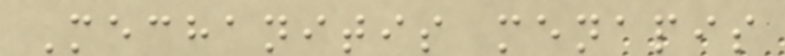Mechanitis menapis
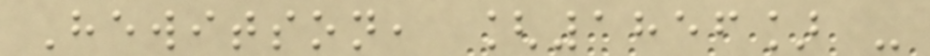Hewitson, [1856] -
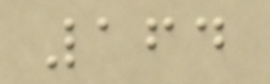164
